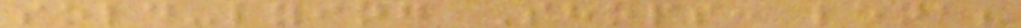sold-lying Shops: lena?
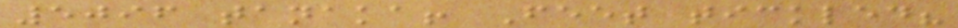5096 tanaka! Feet tickled?
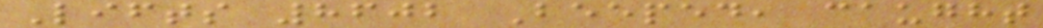Lifts 8602 Beeped, caught
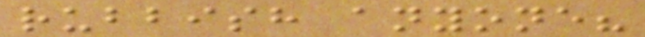rubbish anyone?
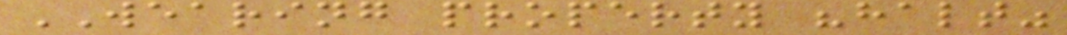WEARING property "halt"
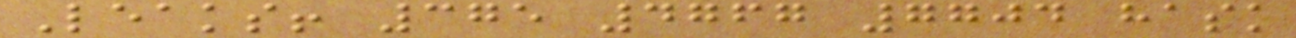Leaks! 375 4767 7704 hask
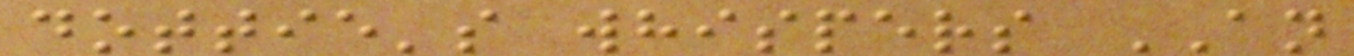dottie's whispers AN
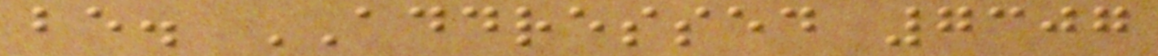be. ADDRESSED 7307
